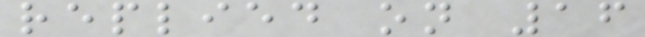replied on 16
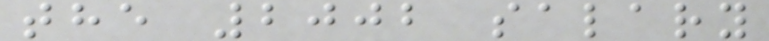the 2002 salary
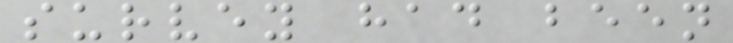survey had been
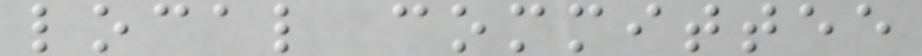local committee
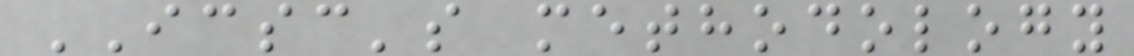ICSC's methodology
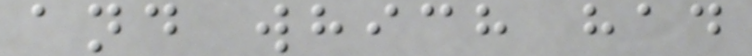and which had
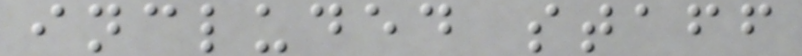included staff
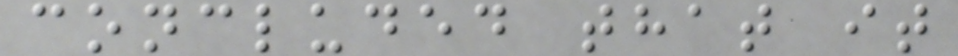concluded that it
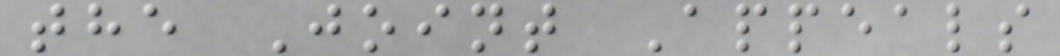the Joint Appeals
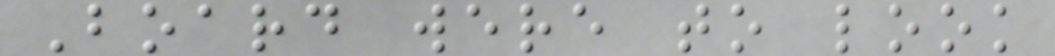Board were to look
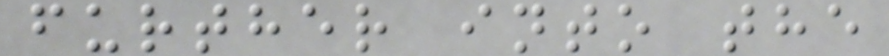further into the
